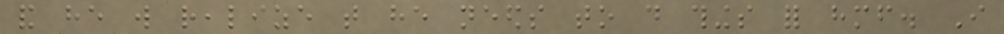and he will realize that he needs to do things for himself. I
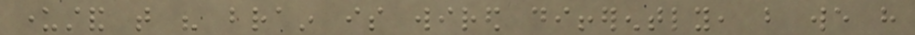understand that his brain is wired differently, but we have
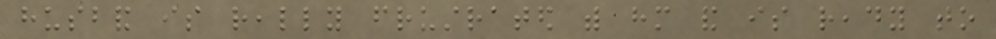husband is really frustrated with him and is ready to
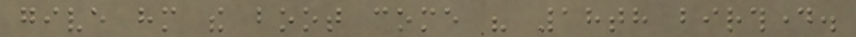give him the boot come his 18th birthday.
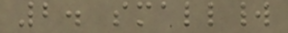2. smallworld
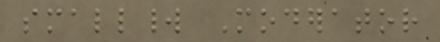smallworld Moderator
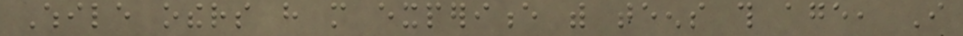While others have more experience with teens this age, I
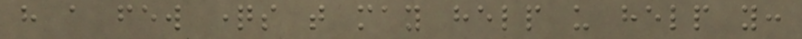have a few questions that may help us help you:
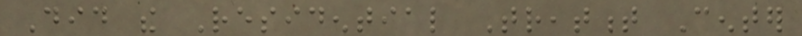Did the Residential Treatment Center
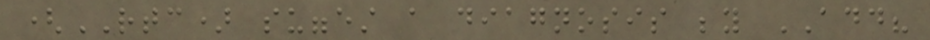(RTC) suggest a diagnosis beyond ADD?
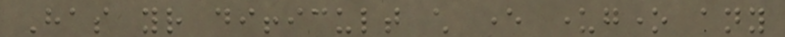Has your difficult child ever undergone any
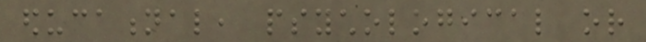educational, psychological or
